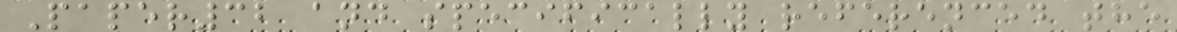Paper32 and specifically referenced the
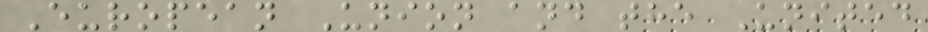European Union and the United
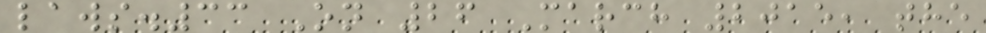laws.33 On 26 March 2015, the
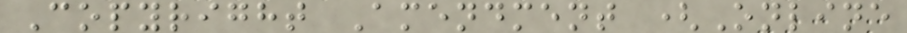Copyright Amendment (Online
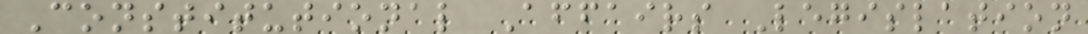Constitutional Affairs Legislation
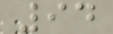94
